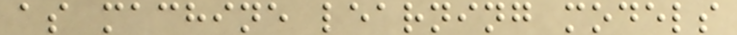as machine learning models
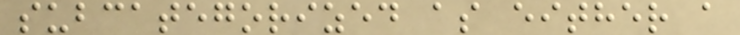subcategorized as either a
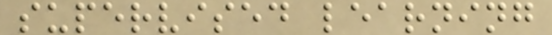supervised learning
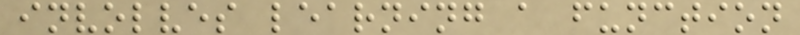involves learning a function
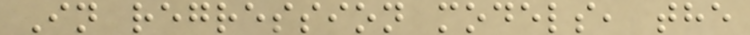In regression models, the
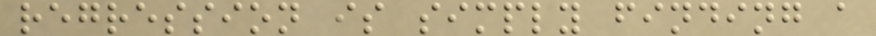regression is simply finding a
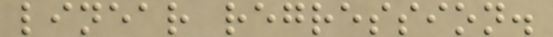linear regression.
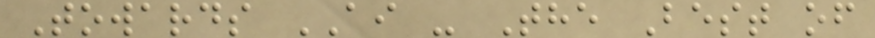Towards AI - The Best of
